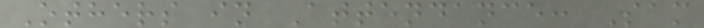Others in Attendance: Sam
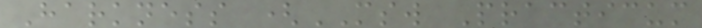Harkness (MSW Practicum
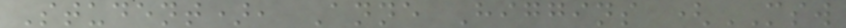Student), Anne Higgins (MSW
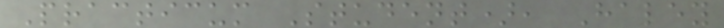Practicum Student), Haley
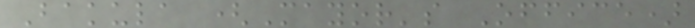Bakula (Mayor's Office)
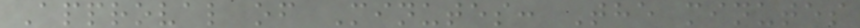Approval of Minutes: The minutes
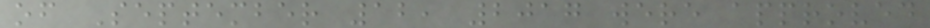of September 12, 2017 were approved
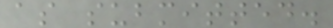as submitted.
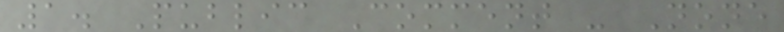1. Public Comment - None
